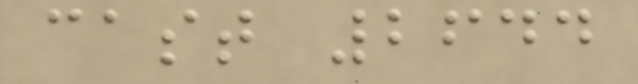cast 2644
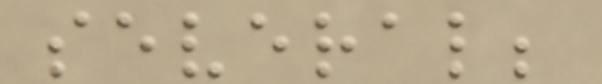several;
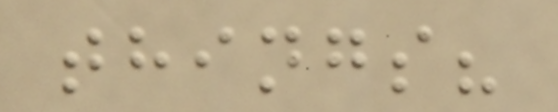things?
